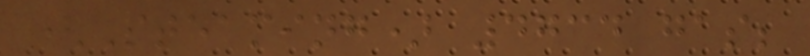(Steaming) 4734 gas;
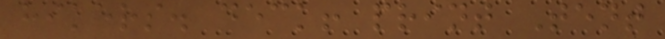hikers. deck! print Tent
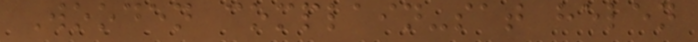Wooden complain-sat helen
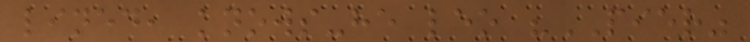lined, knows-he leo "PIER"
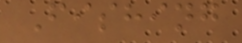Fishing
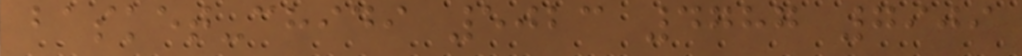basket-chidi 5023 4787 7909
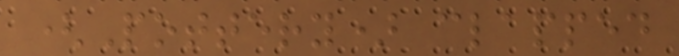(Pottery) clapped
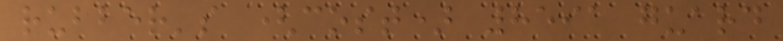rubber's (cost) 8591 guard
